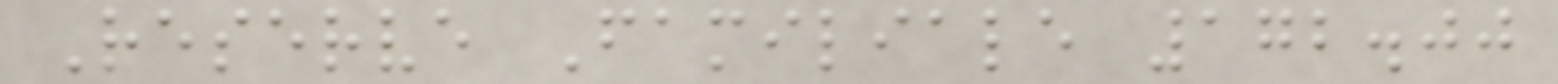Reserve Familiale 172.00
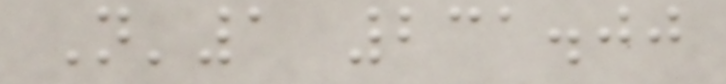N'1 231.00
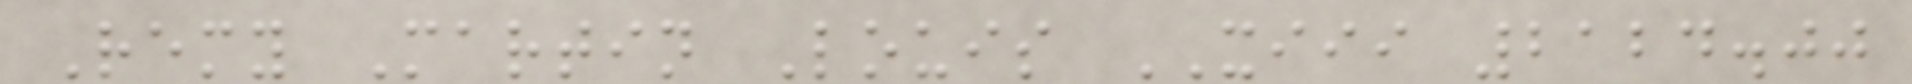Remy Martin Louis XIII 2124.00
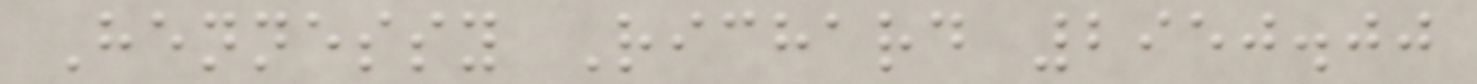Hennessy Richard 2950.00
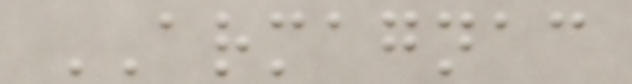ARMAGNAC
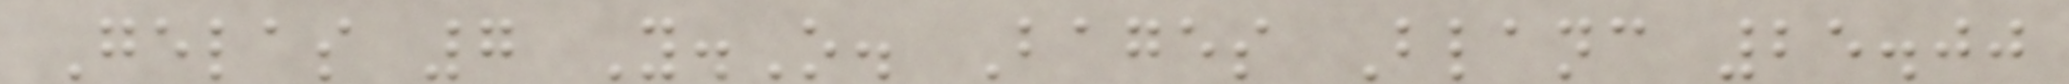Gelas 7 Y.O. Bages Blanc 25.00
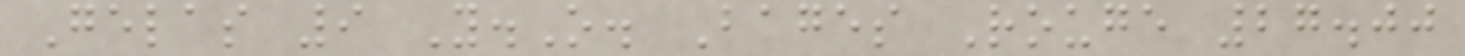Gelas 9 Y.O. Bages Rouge 27.00
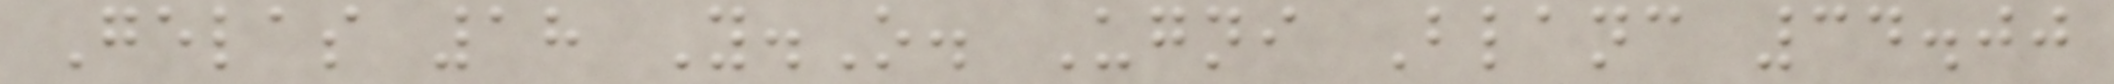Gelas 18 Y.O. Ugni Blanc 34.00
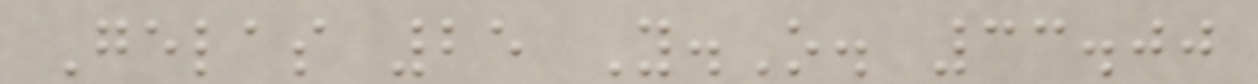Gelas 25 Y.O. 33.00
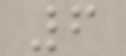6
